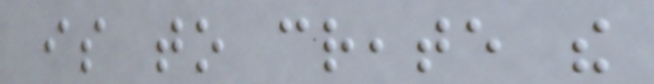is to create the
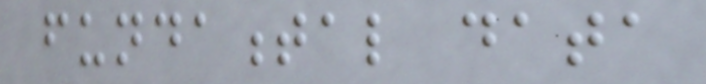fundamental data
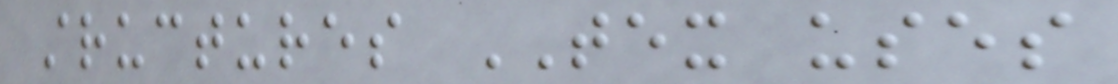structures TEX uses
